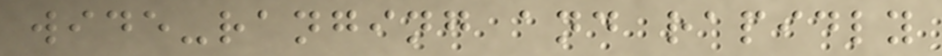wide-ranging and rapidly
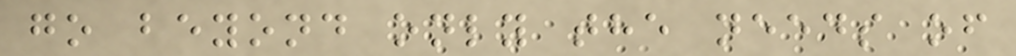go beyond only the needs of
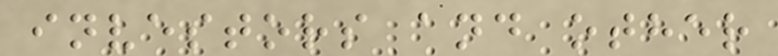investors and other
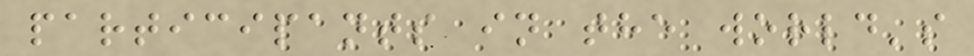participants in the world's
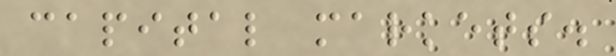capital markets.
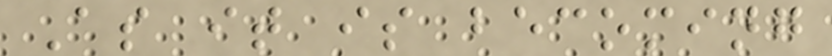As it is becoming
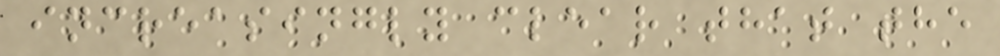increasingly clear that the
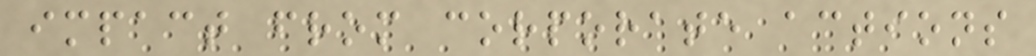impact from corporate actions
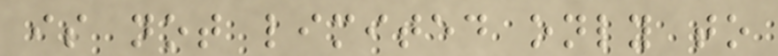is not limited only to
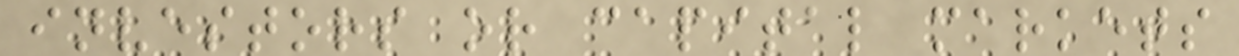investors or capital markets
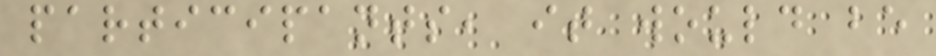participants, it would be
